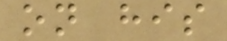on his
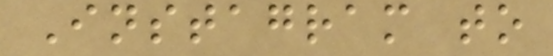Instagram to
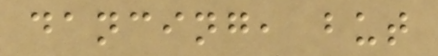dancing, but
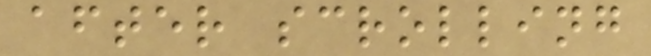after scrolling
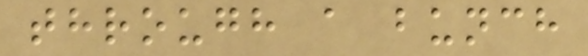through a bunch
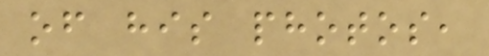of his photos,
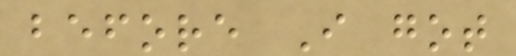before I got
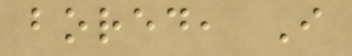bored, I
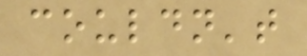couldn't
